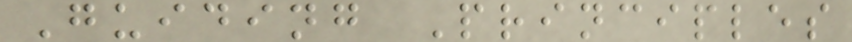Guiding Principles
